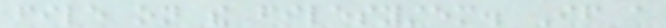file on the filesystem. If a
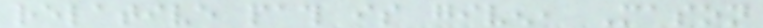relative path is given, Mason
